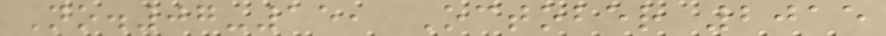No.07-15, October 2015
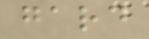gard
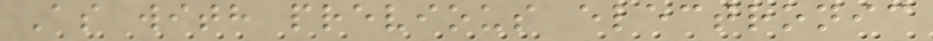As with previous electronic
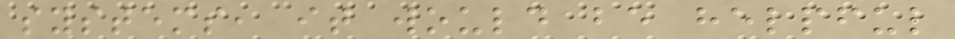systems, it would be helpful
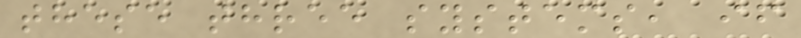these three systems, if
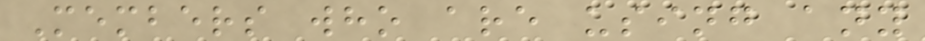Members who are using any
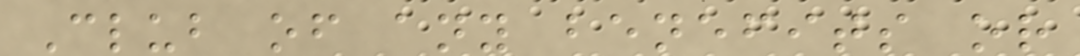Club of any benefits or
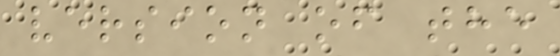version of the
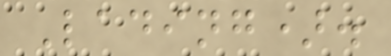Lading).
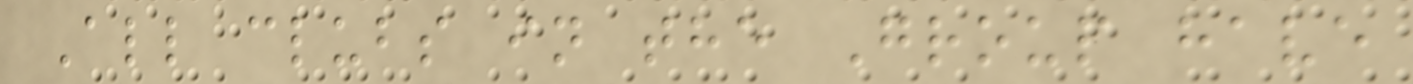All clubs in the Group have
